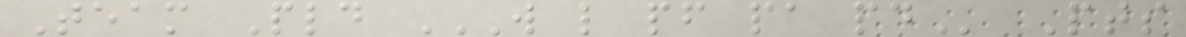Team Pld W L PF PA PD Pts
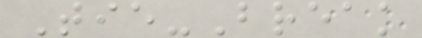Tie-Break
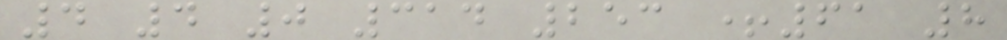4 4 0 314 253 +61 8
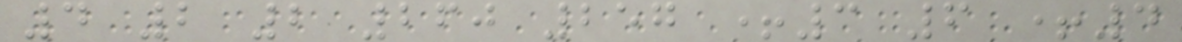4 2 2 260 257 +3 6 +4
